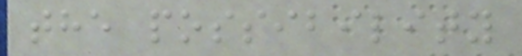the possibility
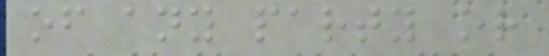of any party or
